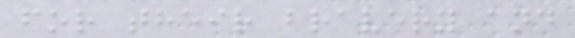for their bravery and
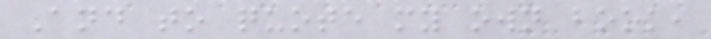And to quote my own book,
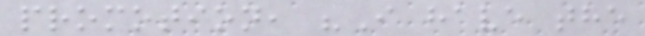promotion, "I have the
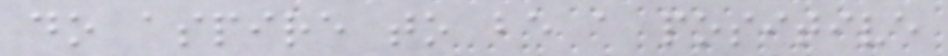do aspire to be a positive
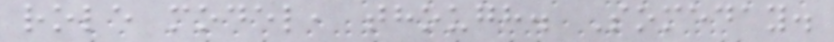role model, though. Someday.
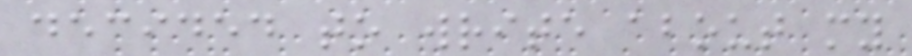decided to write about my
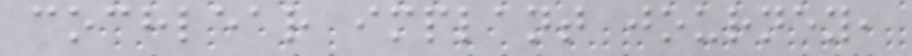cochlear implant journey,
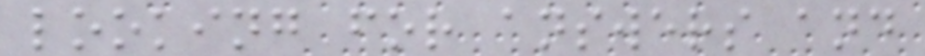looking for answers and
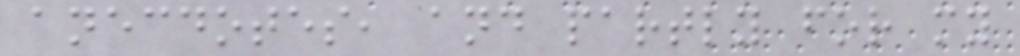anecdotes, and partly for my
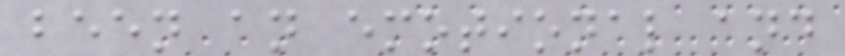been an emotional and
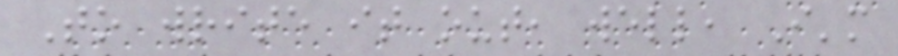To write it out, well, I'm
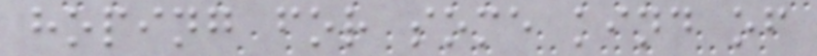hoping for some kind of
